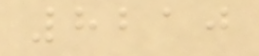8210
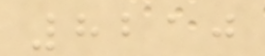8210
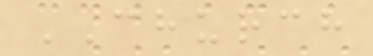CHURCH
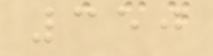350
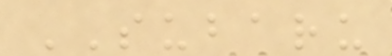SUBARU
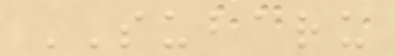SUBARU
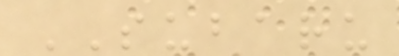SUBARU
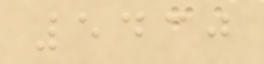5430
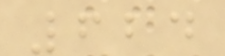624
